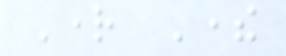Right There
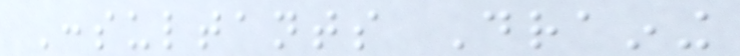Consultants Draining
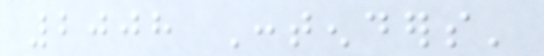2008 Contenders'
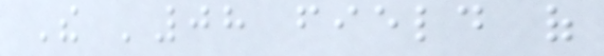The '08 field of
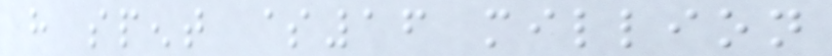have spent $16 million
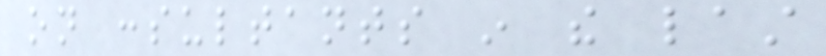on consultants in the last
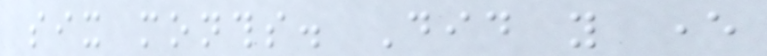six months. Did you ever
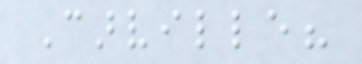Carville?
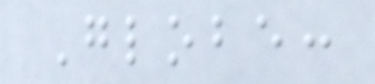Globe:
